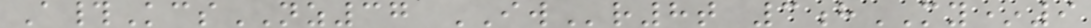A#KcsNZ37 IWr8t 3hMY*9
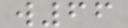w66
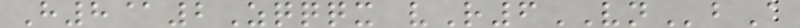H8@2Zqqqx vR6VNbA
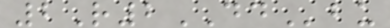2R2DDbu
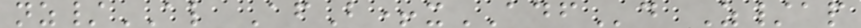nz/AL AfB+xADFd Z/ap
